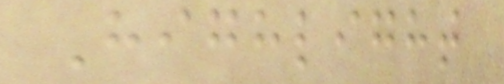Highlight
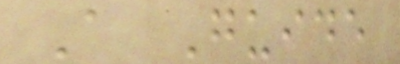A Guide
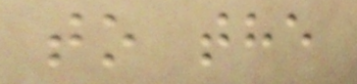to the
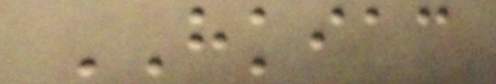HKIAC
